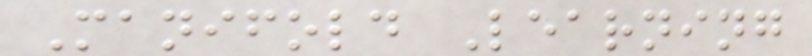Manifold Learning
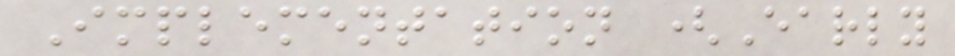Implementation (Early
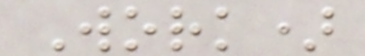Work)
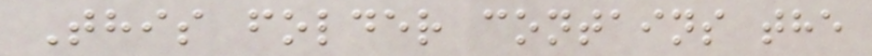This folder contains the
